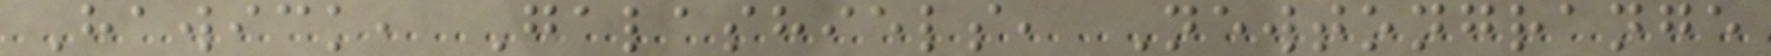Hawick, Galashiels, Newtongrange
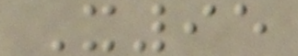X95
